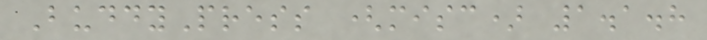BuddyPress (misc) 1.1.8
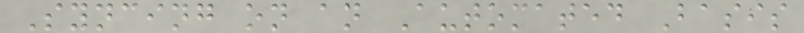Syncing on an Automated Basis
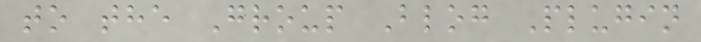to the Group Blog Plugin
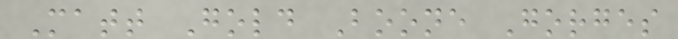Matt Gold Boone Gorges
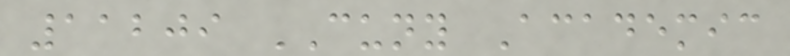11209 CUNY Academic
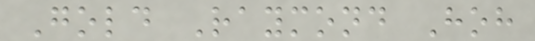Gold Raymond Hoh
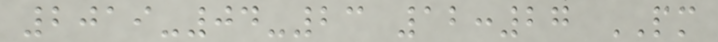2019-04-23 12:27 PM
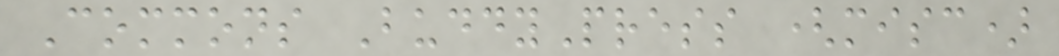Commons BuddyPress (misc)
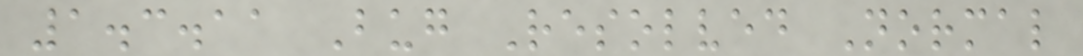1.3.11 Bug Resolved Normal
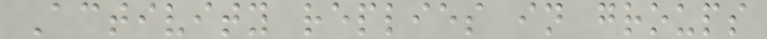Activity replies in groups
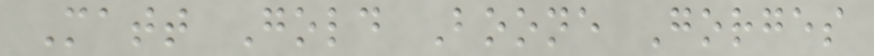Matt Gold Boone Gorges
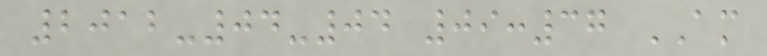2012-04-04 09:37 AM
